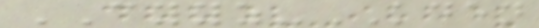CYYZ-KDEN
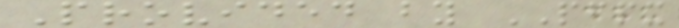Provided by PFPX
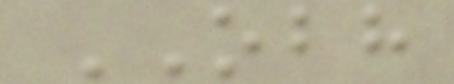OBH
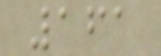161
